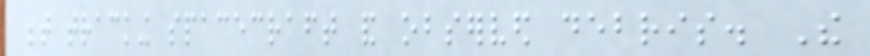between tracking spacecraft and observed debris. The
